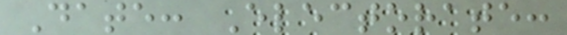Date: Electorate:
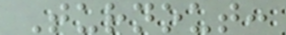Turnout:
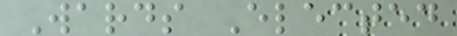Wards Elected
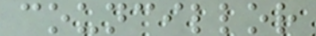councillor
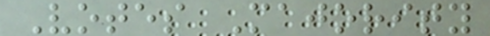Votes Majority
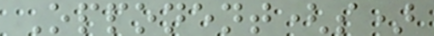Opponent(s)
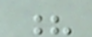?
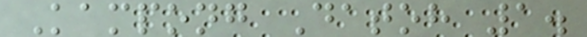Kampong Datoh 1.
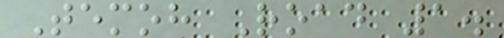Temoh Road 1.
